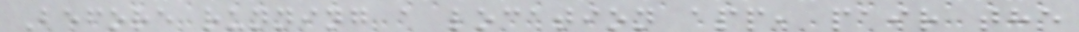Before running a location app, pair the
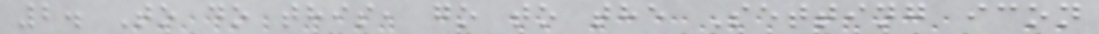2. To do this, go to the Setting icon
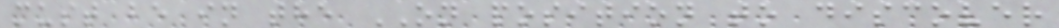must be in the ON position to discover
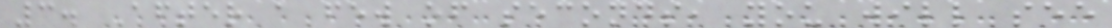3. After a few of seconds, you will see
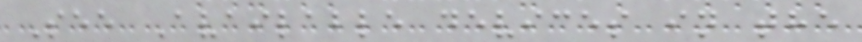See Available devices in the
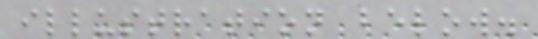illustration below.
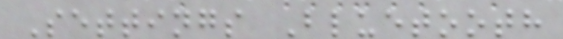Settings Bluetooth
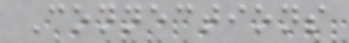Connections
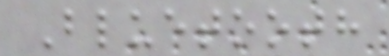Bluetooth
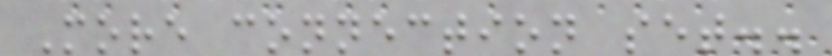More connection set..
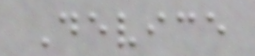Device
